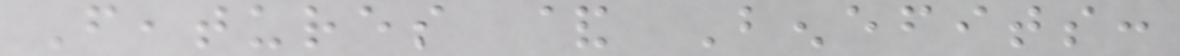Features & Benefits:
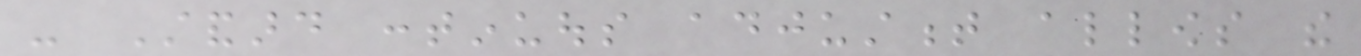- Standard continuous adjustment allows the
